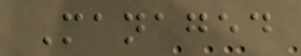Managed
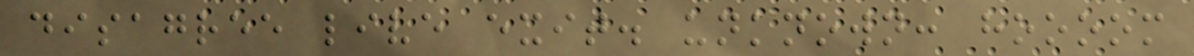disagree live exit. unknown: hoooom
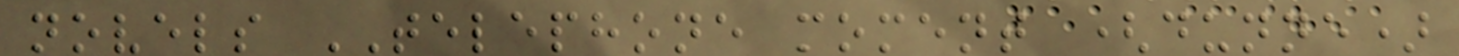novels TELEPHONE moment (dunne)
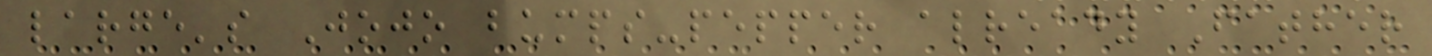large's Jojo bumps-pepper already Father
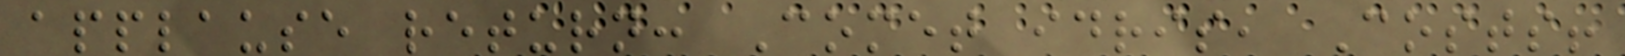applause return: Comet idris, Costs!
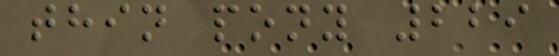thin pony 229
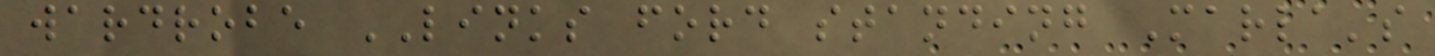wardrobe LINKS ford standing Marla's
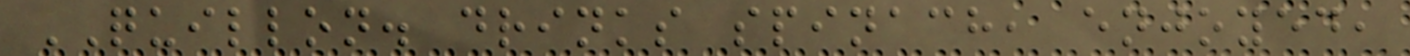QUILLON. drinks spinach, enjoyed,
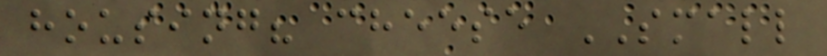housing? cheese SMALL
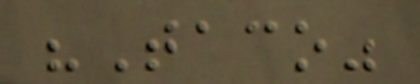"Taco"
